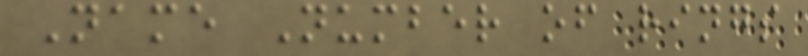Name Number of rings
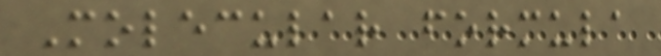Molecular formula
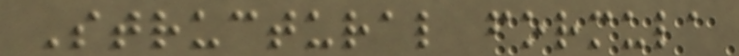Structural formula
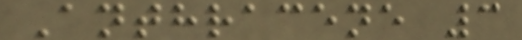Anthracene 3
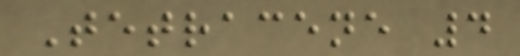Tetracene 4
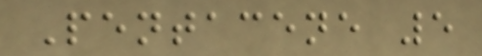Pentacene 5
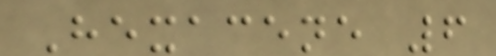Hexacene 6
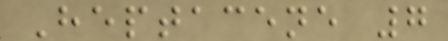Heptacene 7
